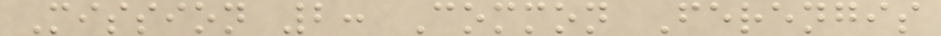Mission 2: Common Ferengis
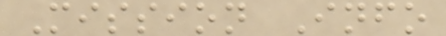Mission Info
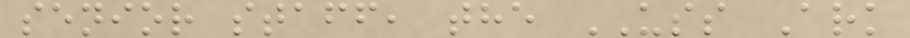senior staff, the USS Ark
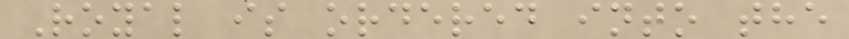Royal is ordered into the
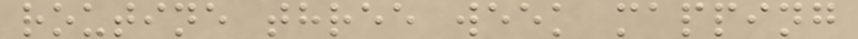routine three week mapping
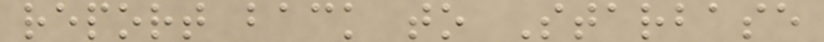report back to Starbase
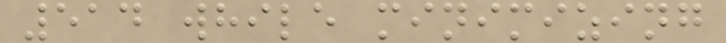514 while minimizing
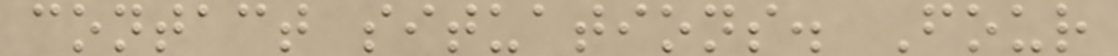contact situations. Four
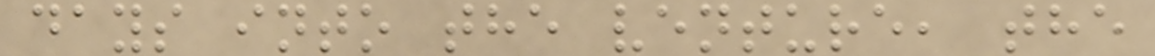days into the venture, the
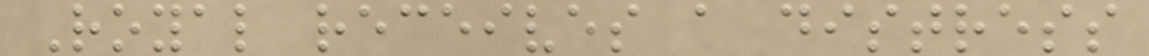Royal receives a distress
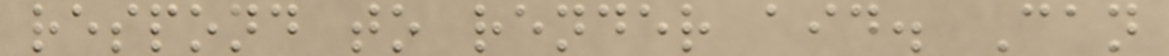respond to render aid. Can
